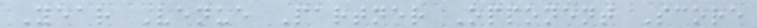Year Venue Partner Opponent Score
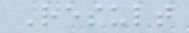Result
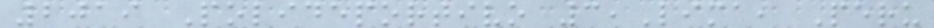2019 Polideportivo 3,Lima, Peru
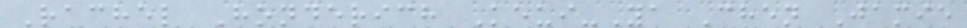Rachel Honderich Keui-Ya Chen Jamie
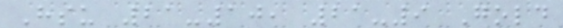Hsu 21-10, 21-9 Gold
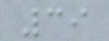39
